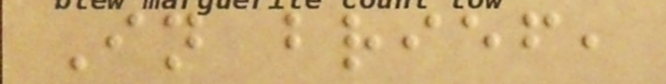In brief,
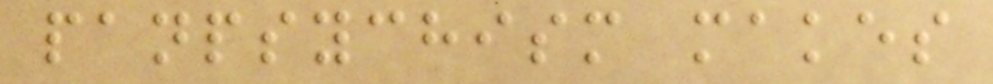panpsychism makes
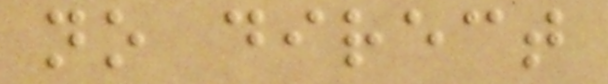no direct
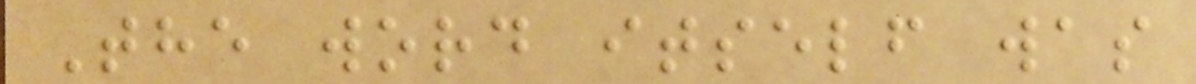The word itself was
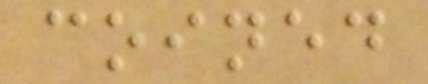coined
